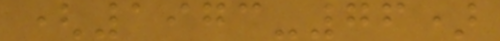(1973-76)
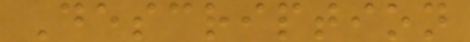Description
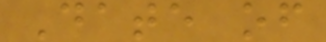Date of
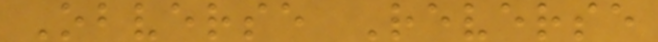Obverse Reverse
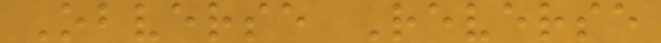Obverse Reverse
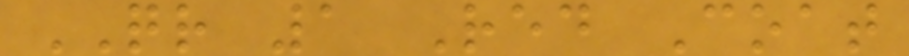QR 1 Red Coat
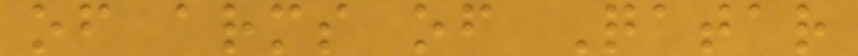of arms of Qatar
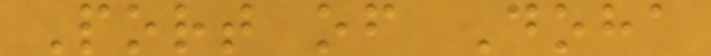Port of Doha
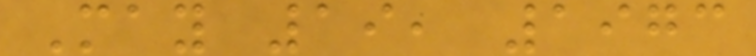May 19, 1973
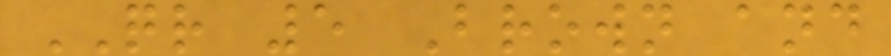QR 5 Brown and
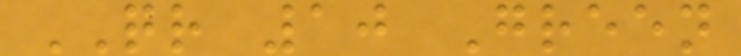QR 10 Green
